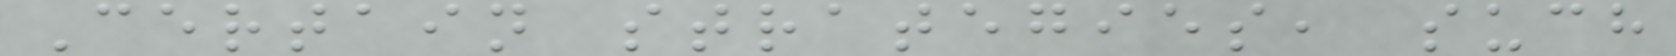Certain strategies, such
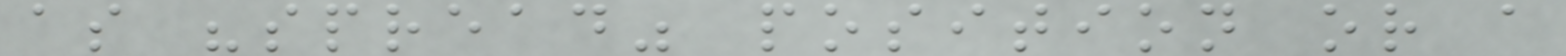as "spread" position or a
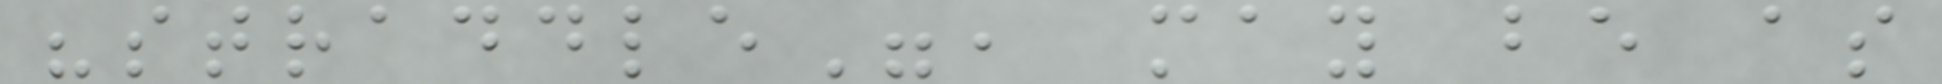"straddle", may be as
